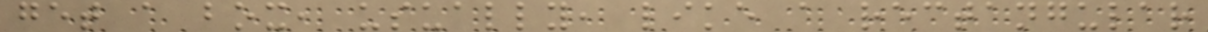get a box, usually, like a rectangular
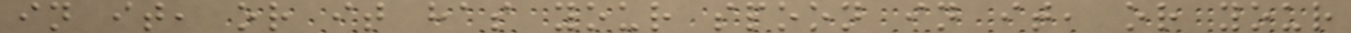in it, or it has your spoon in it, or your
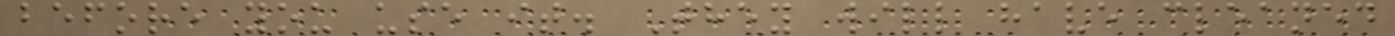before you use it. They will have cleaned
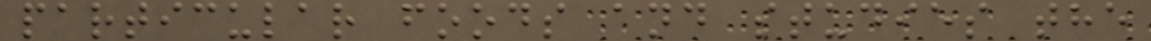particular foods and studies the
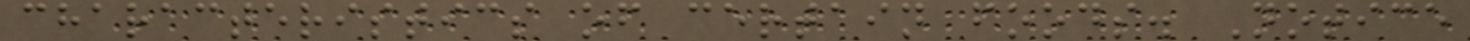characteristics of certain foods. Notice
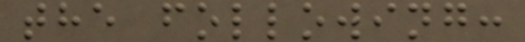the following:
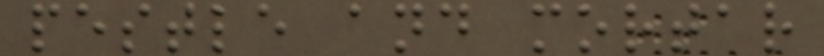pestle and mortar
